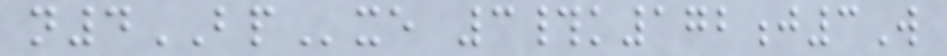n4BPxe 3#k172j3W
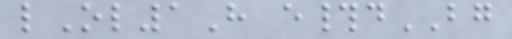lOl1H e#dBG
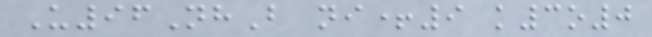U96NhB ni+9 k3o0
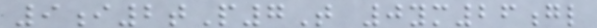9i2tP7T 0ym26gl
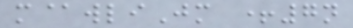m@wliJm +7n
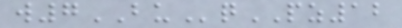w7BUqPZ12
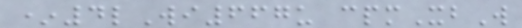*4lWi667u cpmXbW
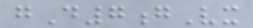gD7gVx
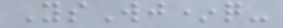YsWj*q-
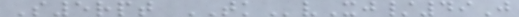S5rpt TKvXj/49J
